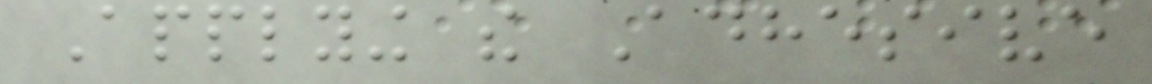Applying the Adhesive
